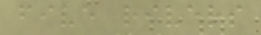five rivers
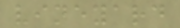vineyard
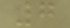7
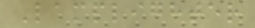Lamplighter
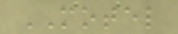MOTEL
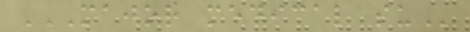MAJOR MEDICAL SU
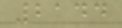2144
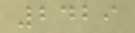2429
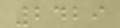2429
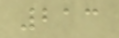213
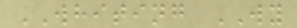WHITING WY
